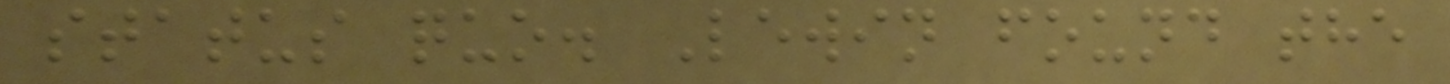status quo. Lewin found the
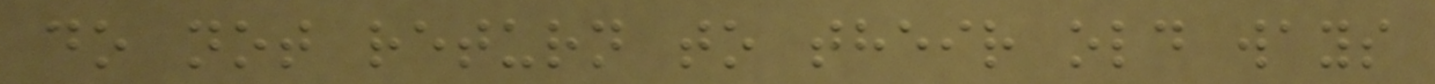do not return to their old ways
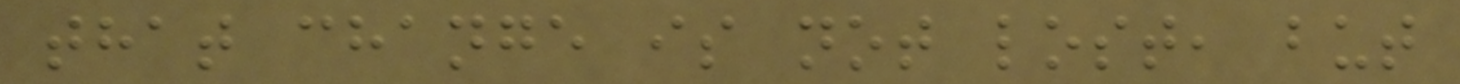that change is not lost, but
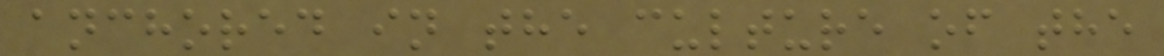anchored in the culture of the
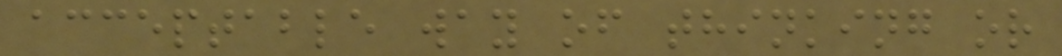acceptable way of thinking or
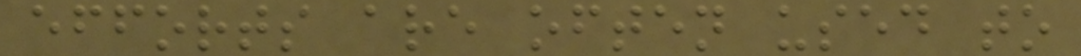efforts are often used to
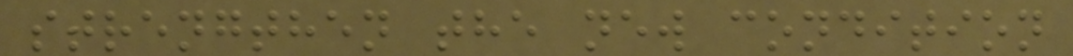strengthen the new condition
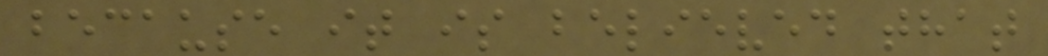because it is believed that
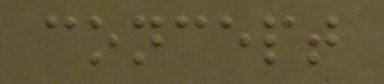concept
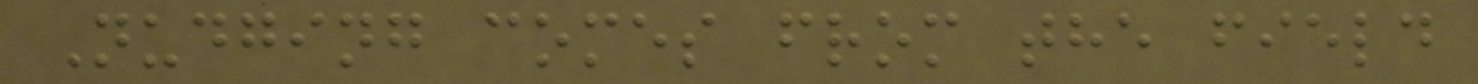Nudging comes from the field
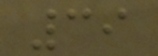39
